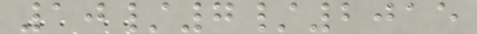10/7/2015
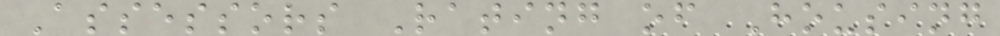Assessors Rating of Housing
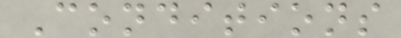Conditions
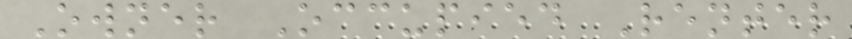Owner Occupied Renter
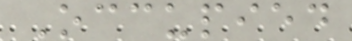Occupied
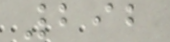292
